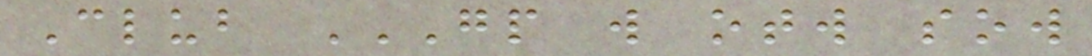Club GP W OTW SOW
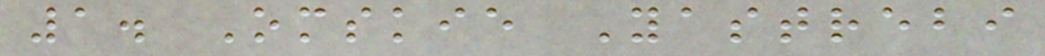1. Omskie Yastrebi
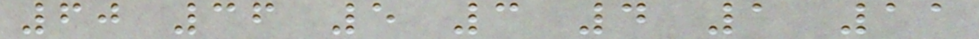60 36 5 3 4 1 11
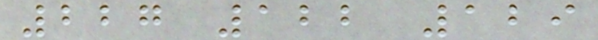227 122 129
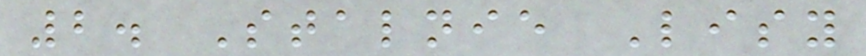2. Stalnie Lisy
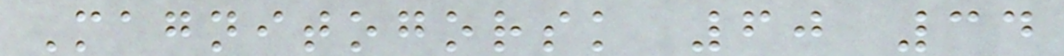Magnitogorsk 60 34
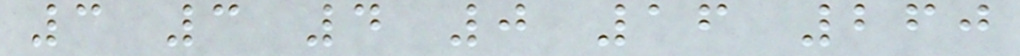3 3 4 0 16 260
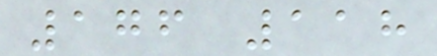176 118
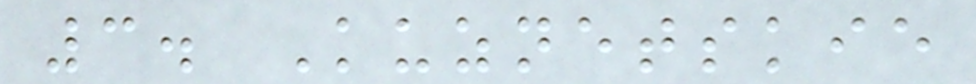3. Kuznetskie
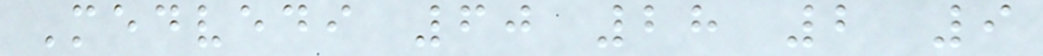Medvedi 60 28 2 9
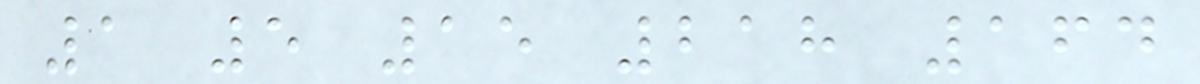1 5 15 218 164
